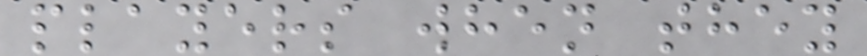players when they
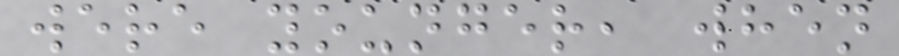were younger, when
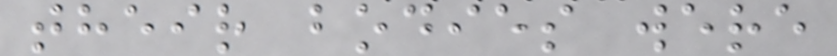their bodies were
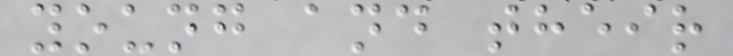young and their
